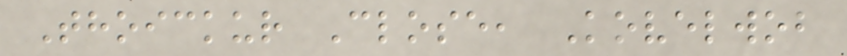Thoickur Close, Kovelwob
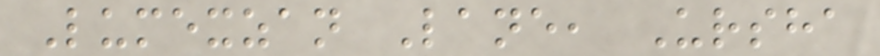Lumexzan Lane, Ursha
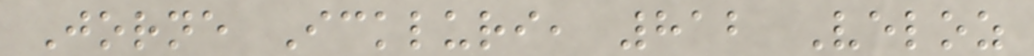Jorne Ickluri, 812 Veloz
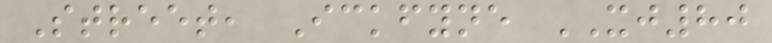Street, Ickfyne XJ80
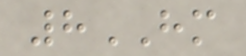8HM
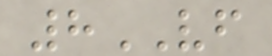8VF
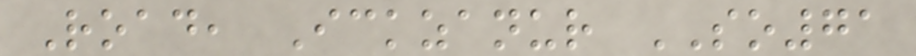Road, Ickzanur SO71
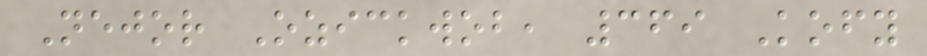Nejor Ozickwob, 369 Kofy
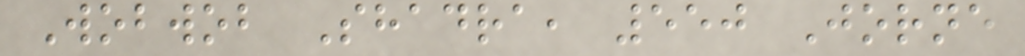Wobwob Shadra, 550 Jorne
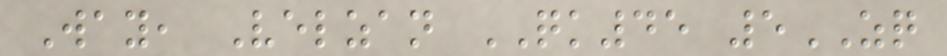Way, Velzan QK45 5ZQ
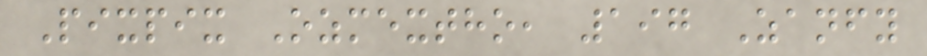Pixpix Ozmextho, 197 Zanfy
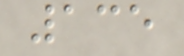135
